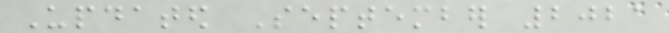Updated September 2021
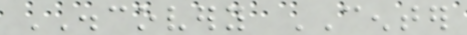DISCOVERY CENTER
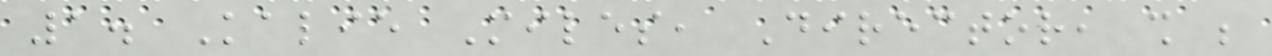1. Kalie Miles, Director, shall be
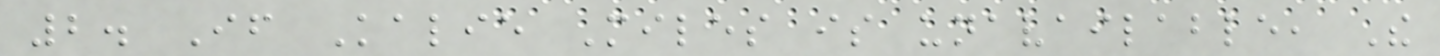2. If Kalie Miles is unavailable, The
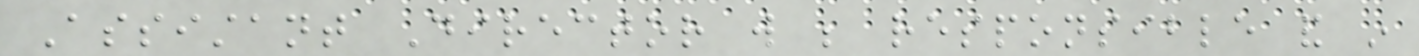Assistant Director will be responsible and in
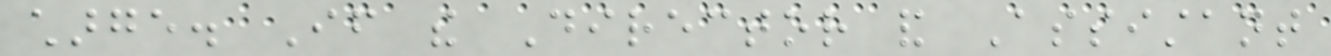charge. If the Director and Assistant
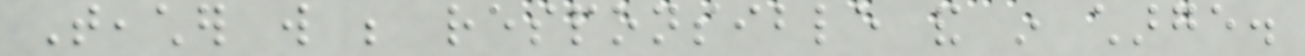Teacher will be responsible and in charge.
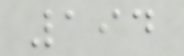194
